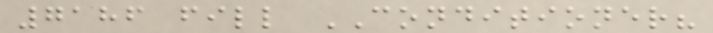7186 fill CONDITIONER?
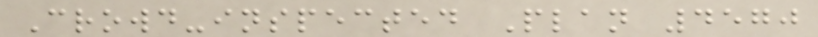Crowd-inspected Plan 4570
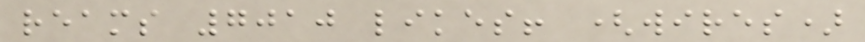reams 7010 likes! (wires)
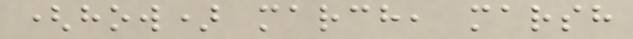(how) march, marsh
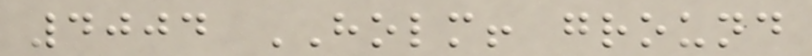4004 HOLM! ground
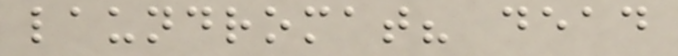laundromat? dead
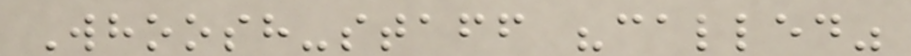Whoosh-staff "called"
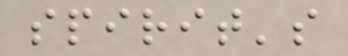spirit's
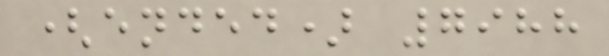(ended) 7988
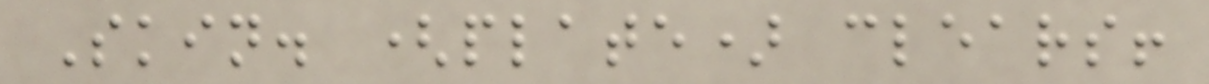Skin. (plate) clears!
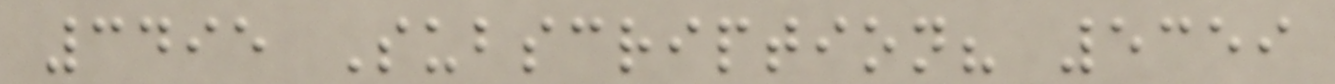3495 Subscription? 5359
